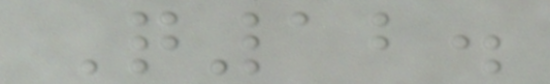Q12.
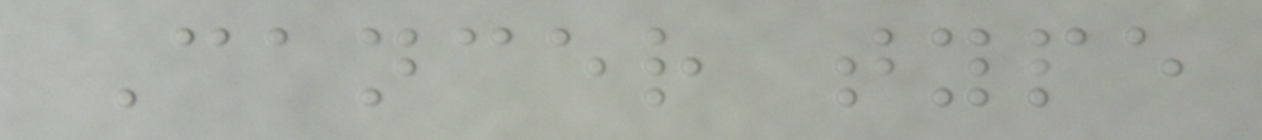Cancer type
